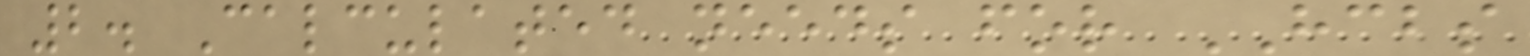2. Calculated needs for HCBS
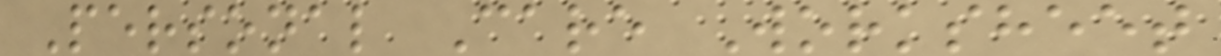Personal Care Worksheet
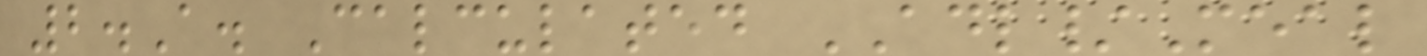2.A. Calculated ADL/Meal
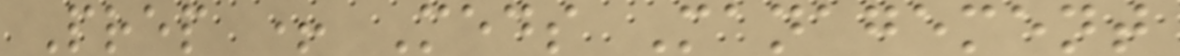Prep + Meds Management
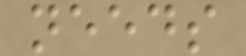needs
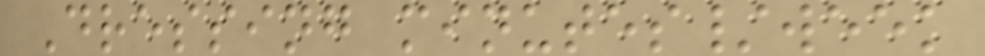Dressing minutes/week
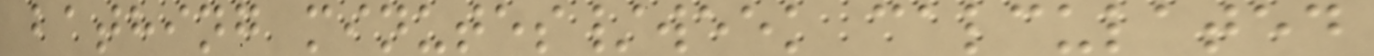bathing minutes/week calculated
